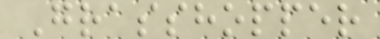Grasshopper
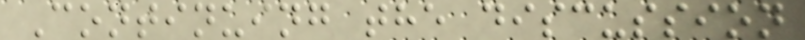Continuing the discussion
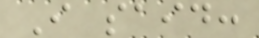I said:
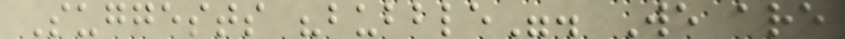Suggests "bubble". We are
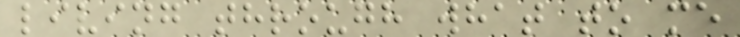living through what to me
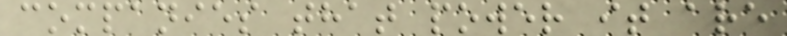companies that power it are
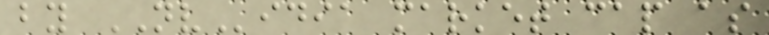by NVidia market cap as
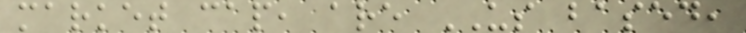market cap, are US based,
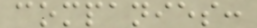companies:
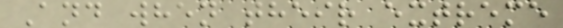And when their extreme
